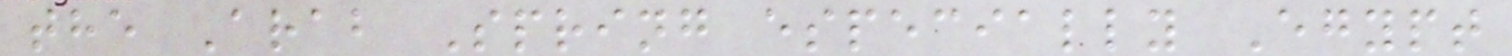the Arab Spring especially Egypt
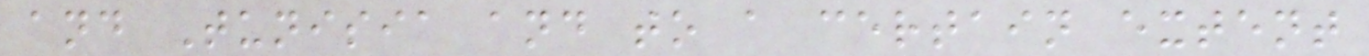and Tunisia and to a certain extent
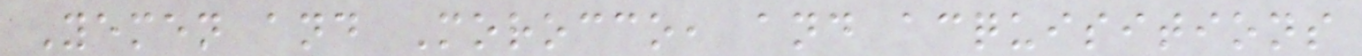Yemen and Morocco, and acquisitions
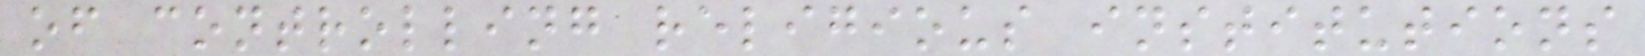of controlling religious institutions
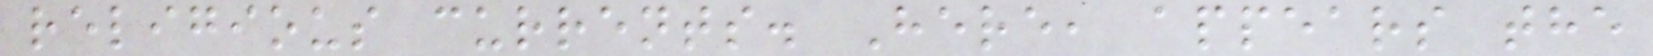religious currents. Here, appears the
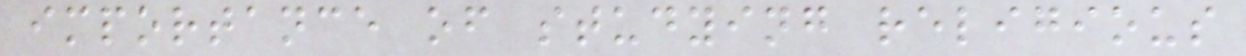importance of studying religious
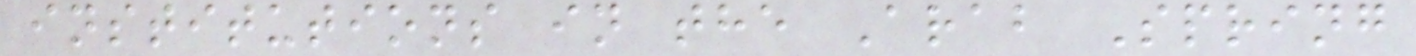institutions in the Arab Spring
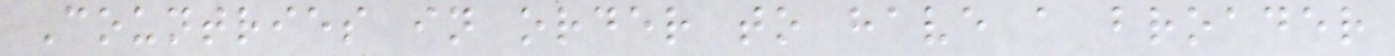Countries in order to have a broader
